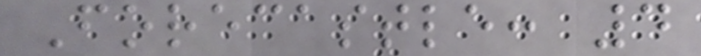Forecastle: 4
